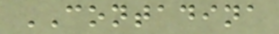CONTADINA
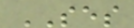SES
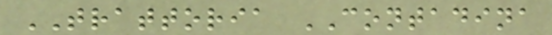TRATTORIA CONTADINA
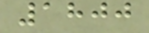1800
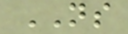NS
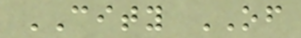CITY OF
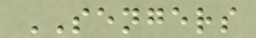SENGERS
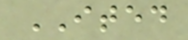ITED
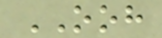OOH
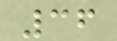36
